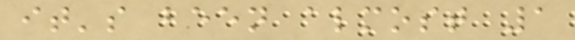it's been almost 1
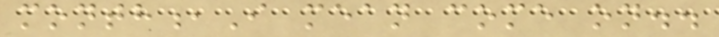month,I mean come on..
